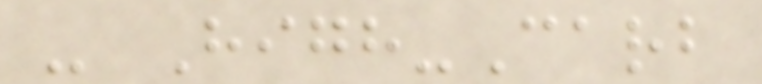- High-Carb
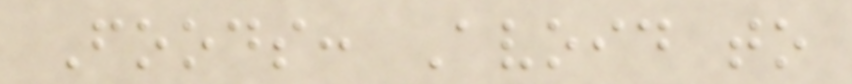Foods: Avoid to
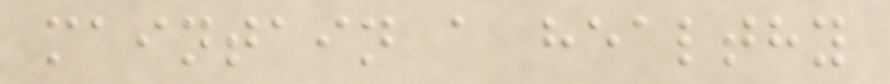maintain a healthy
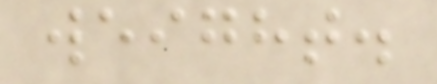weight.
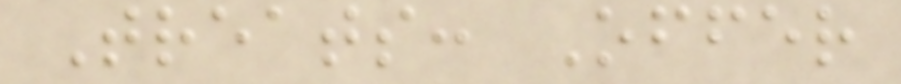Treats: Offer
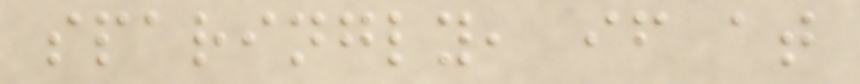sparingly, if at
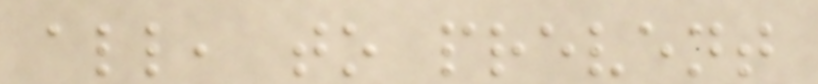all, to prevent
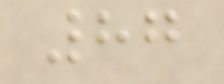87
